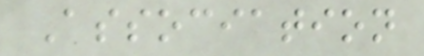Association
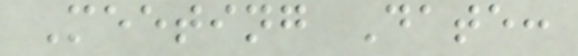Meeting Date:
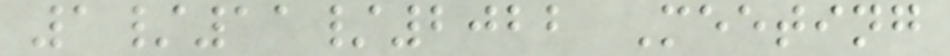1/11/2022 Meeting
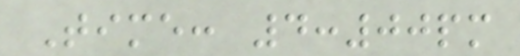Time: 4:00pm
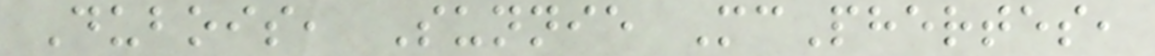Dubois, Sunnie McPhertes,
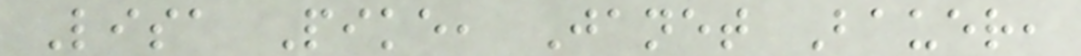Lisa Pike, Janet Bauer,
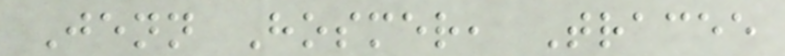Jenn Hosmer, Tracee
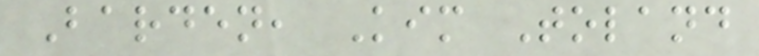Barden, Kim Toland
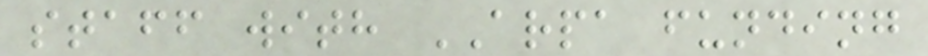staff with ARPA funding
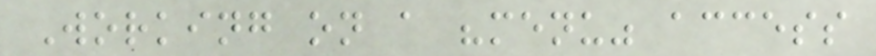Working on a "menu" access
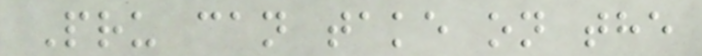Pru can take on the
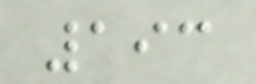193
